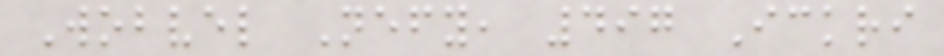Wobvel Nefy, 497 Ickri
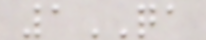1QA
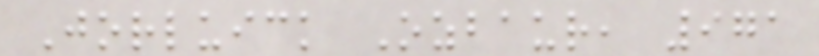Jorluick Ozbaur, 971
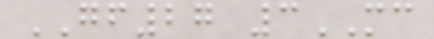GF27 3MC
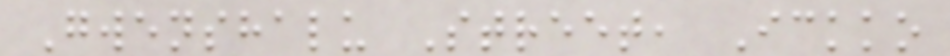Gwenshalu Street, Ickko
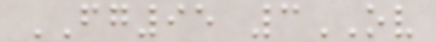FG95 3OV
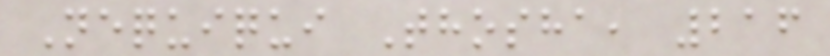Nequiqui Thosha, 216
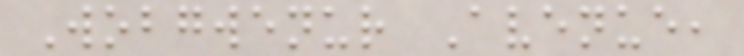Wobgwenur Avenue,
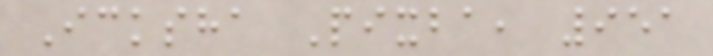Icksha Pixba, 951
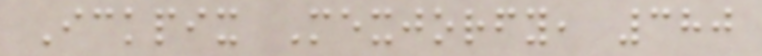Ickpix Mexjorfy, 380
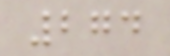274
